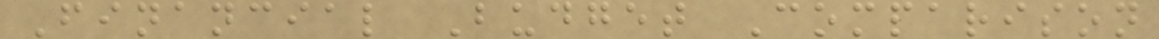Financial Budget Comparison
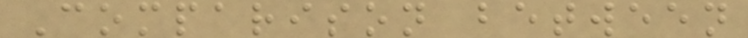Comparison between
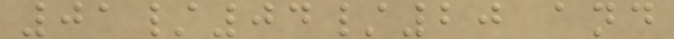01/04/20 and
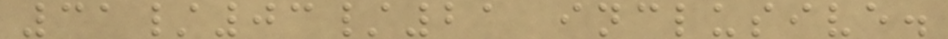31/03/21 inclusive.
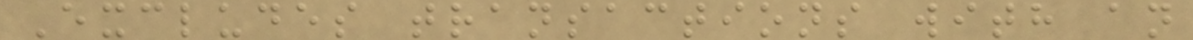Excludes transactions with an
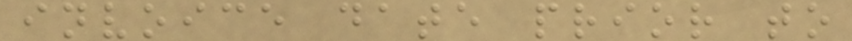invoice date prior to
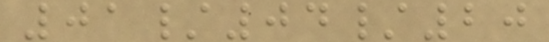01/04/20
